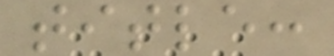title:
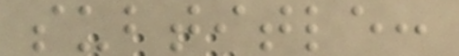subtitle:
